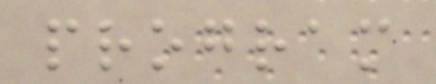program
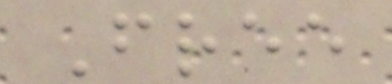Free
